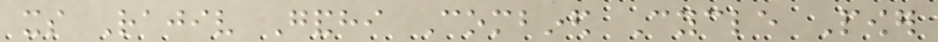its Rajiv Gandhi Combined Cycle Power
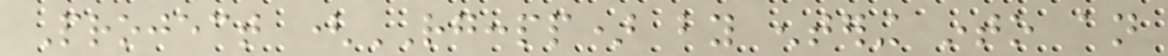Project (RGCCPP) by entering into an
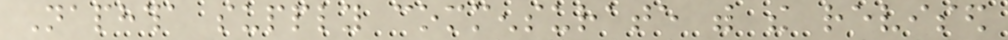Naphtha supply commensurate with the revised
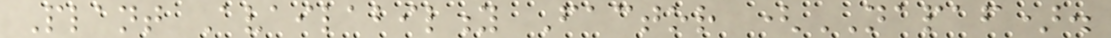Plant Availability Factor (NAPAF).
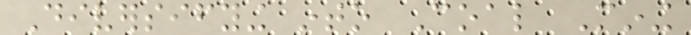Diversifying into Coal Mining
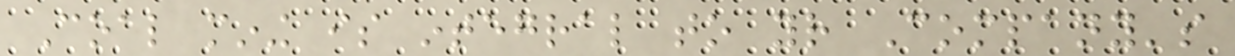Coal mining is integral to your Company's
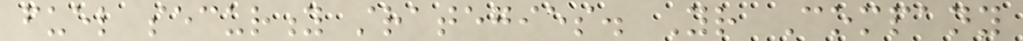fuel security strategies. Your Company
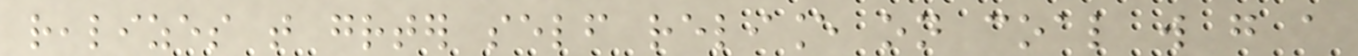realizes that greater self reliance on coal will go a
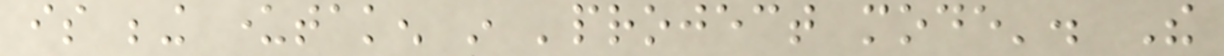is being undertaken in 'project mode'. The
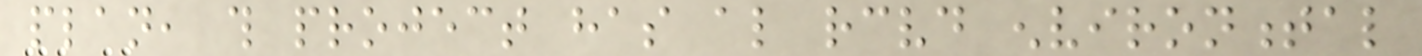plan, this project has also received environmental
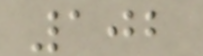102
